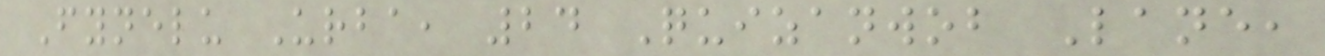Fynelu Urba, 24 Quizanwob Lane,
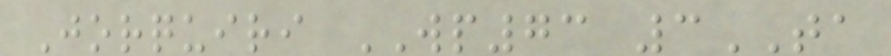Jorquiri WP73 3TA
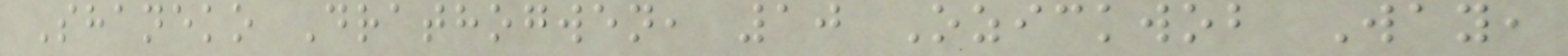Shaneko Drathogwen, 10 Ozickwob Way,
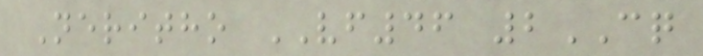Neritho VF46 2CQ
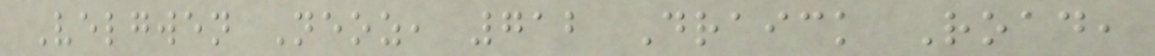Velgwen Neoz, 712 Draick Road,
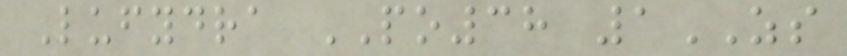Lufydra PO38 1ZS
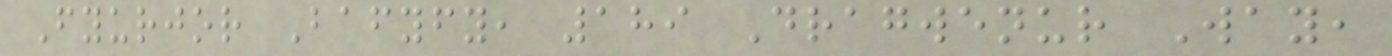Fyurjor Bafyfy, 189 Dragwenur Way,
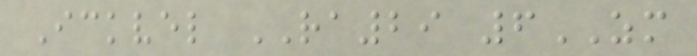Ickvel RA29 6ZM
